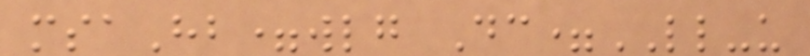msaHb=wlg Dc=LL-u
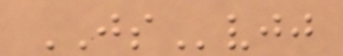JSvjj
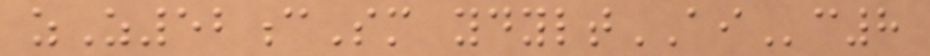zZ52cSm ydyltAIc8
